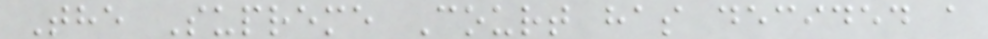The Supreme Court has decided a
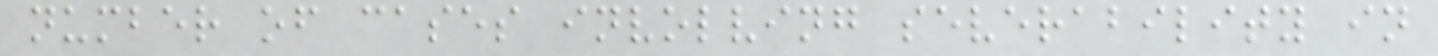number of cases involving severability in
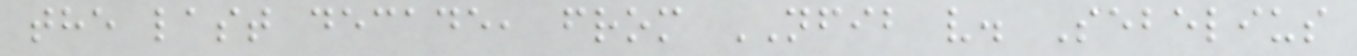the last decade, from NFIB v. Sebelius
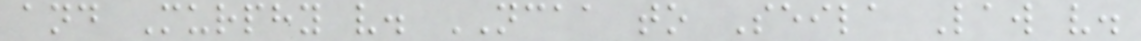and Murphy v. NCAA to Seila Law v.
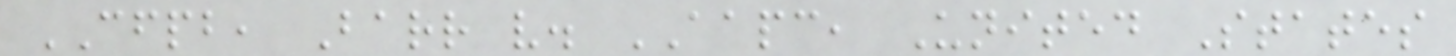CFPB, Barr v. AAPC, United States
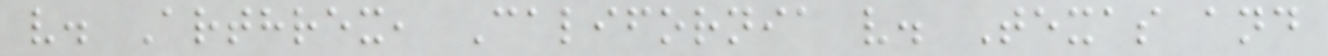v. Arthrex, California v. Texas and
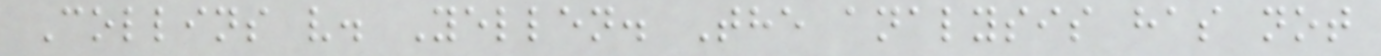Collins v. Yellen. The analysis has not
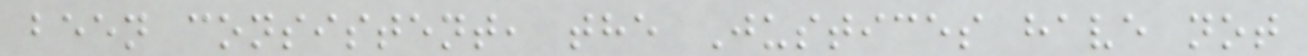been consistent, the Justices have not
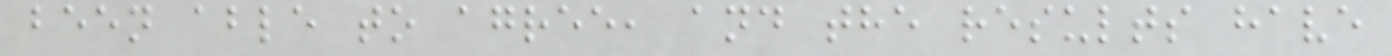been able to agree, and the results have
